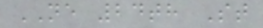NE 24th St
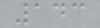143
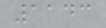1143
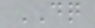DQ
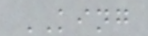KING
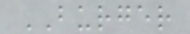BURGER
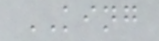KING
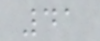41
